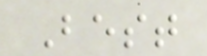Best
